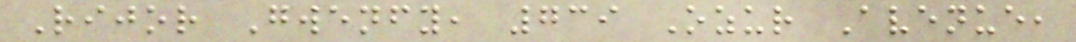Rijor Gwenfy, 739 Ozur Avenue,
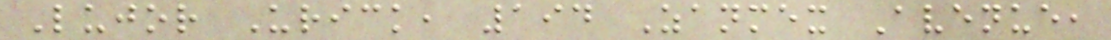Lujor Urick, 194 Zanmex Avenue,
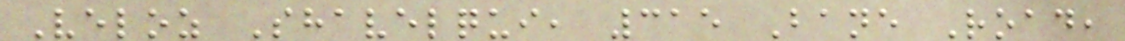Veloz Shavelqui, 315 Bane Road,
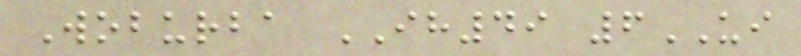Woburba IH49 6UI
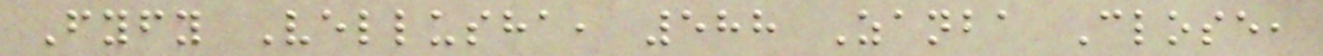Fyfy Vellusha, 588 Zanba Close,
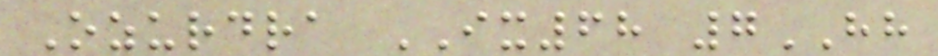Ozurdra IX68 7HH
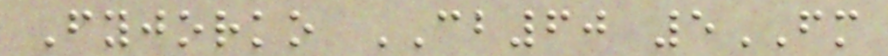Fyjorko CB60 5FM
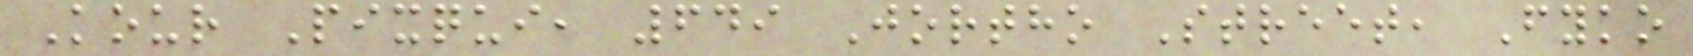Kour Pixqui, 649 Jortho Street, Fyko
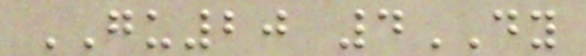GU20 4DY
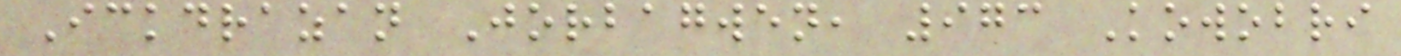Ickdrazan Jorbagwen, 973 Kowobri
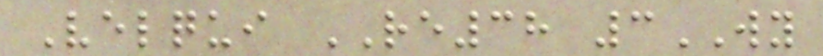Velqui RE38 3WY
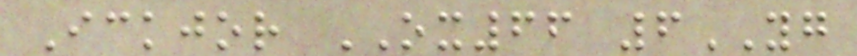Ickjor OX66 6YG
